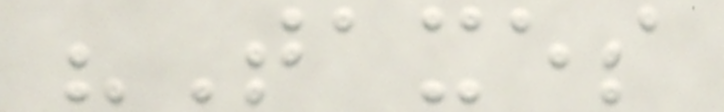"Taxes
